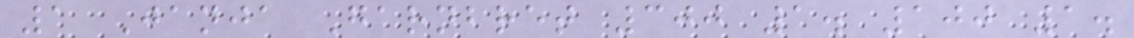1 Janja Garnbret 300 1. 100 1.
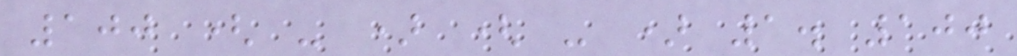100 ( - ) ( - ) 1. 100
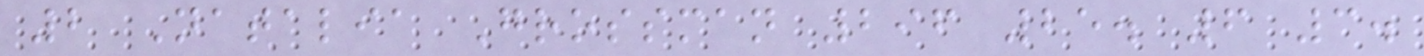2 Natalia Grossman 296 25. 6 3.
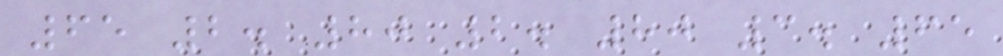65 2. 80 2. 80 3. 65
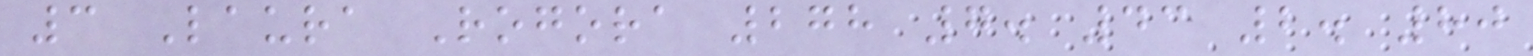3 Laura Rogora 278 7. 43 2. 80
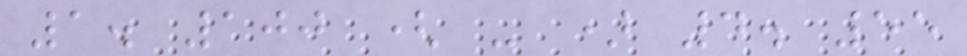1. 100 ( - ) 4. 55
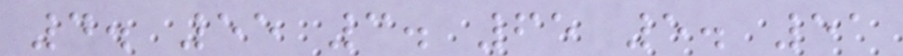4. 55 3. 65 5. 51
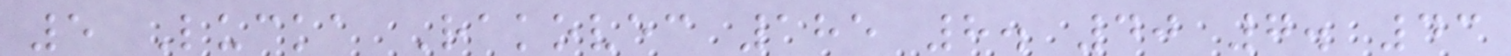5 Lucka Rakovec 185 8. 40 7. 43
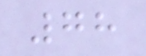78
